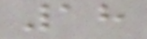18
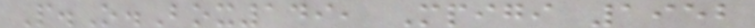P.O.Box149, Mpigi 1952
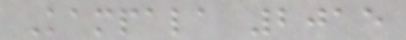Kampala 2015
